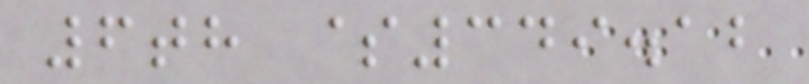6th $349.12
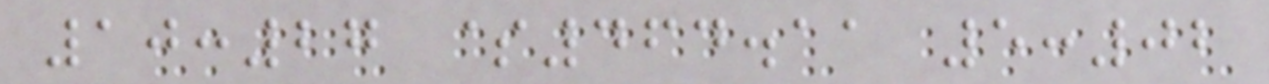10:27 $464.11 5:02
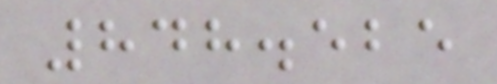848.525
